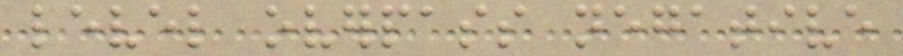level overpass negative
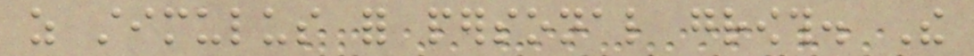as stimulus for personal growth. The
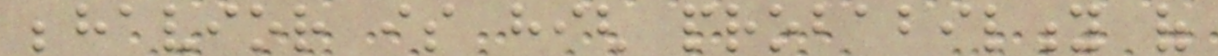behavior is high probability of
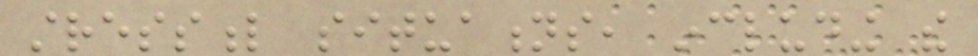stressful situations, including the
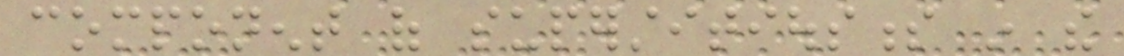component of superstitiousness in the
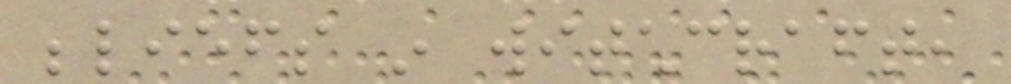beliefs in witchcraft,
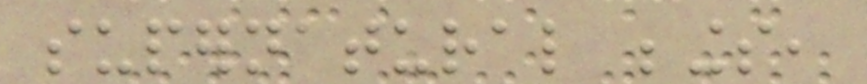supernatural beings,
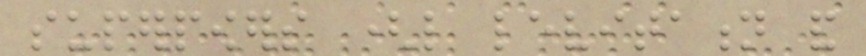superpowers (like levitation and
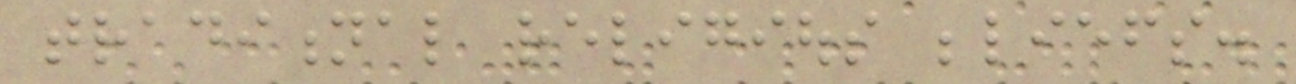traditional religious beliefs.
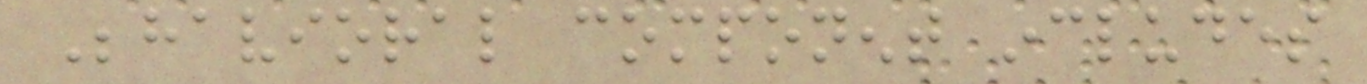Behavioral component includes
